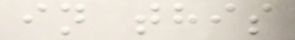in this
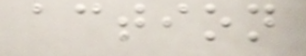action
